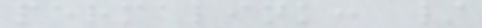permalink: /
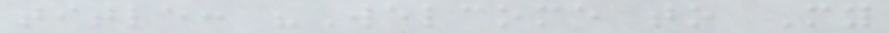title: "Welcome to My
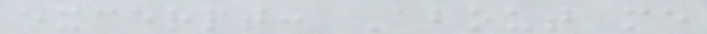excerpt: About me
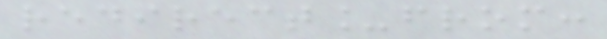redirect_from:
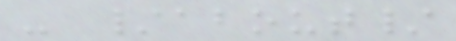- /about/
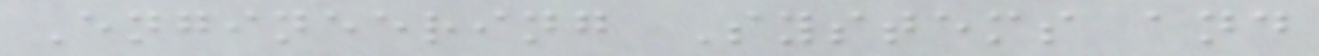Engineering Systems and
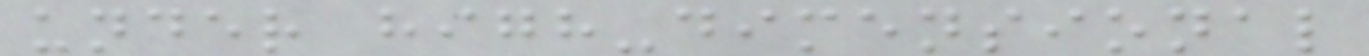under high-dimensional
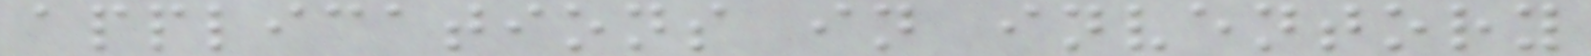applications in inventory
